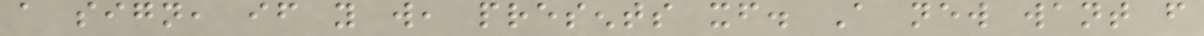a sign, if you will, presents itself. A new want from
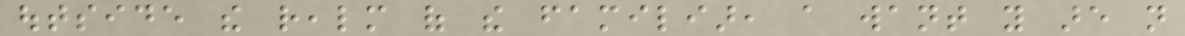outside the realm of the familiar, a want you are not
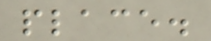place.
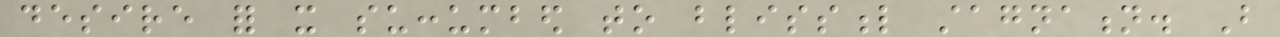desire for it succumbed to blissful stagnation. But
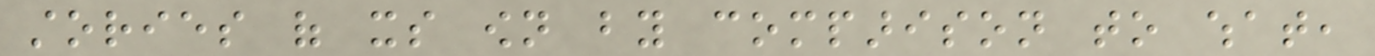stories of its own by comparison to what,
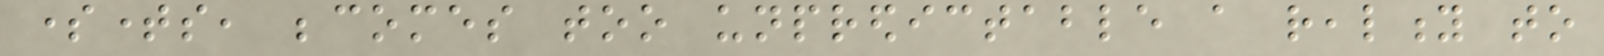sometimes, becomes too unpredictable a reality to
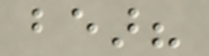bear?
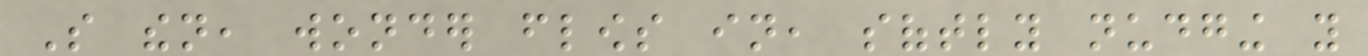So then, wonder flows in, softly nudging you
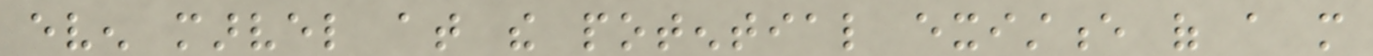even marvel at the potential existence of a more
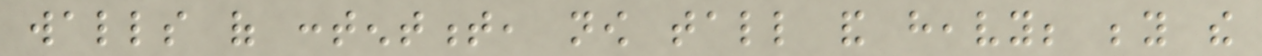walls of contentment, now tall and heavy; beyond the
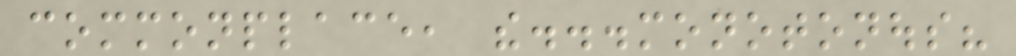commonplace, the...monotonous?
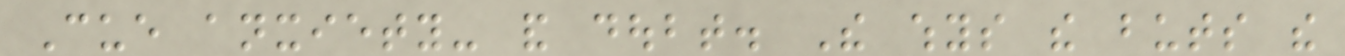Cue anxiety- and doubt. The whys the buts the
